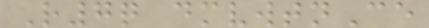R7q dmvwtnCe
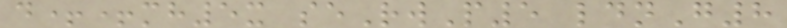d++mh5x seRwP5 ldnG8
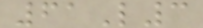61L3
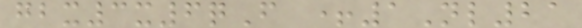gbx3x6qF +1Nl21
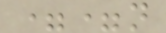==n
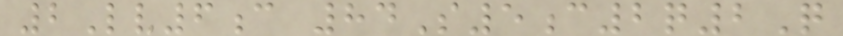2Lv6c 84S5c2q2Q
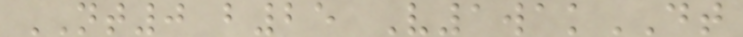NT0 b25 V1wakDT
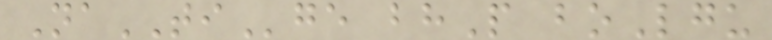NaTIge bhP boLgu
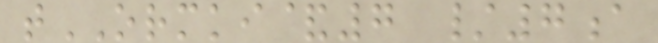tORMKI&7 /7a
